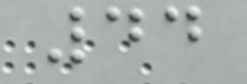44
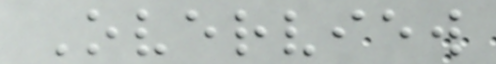Overview
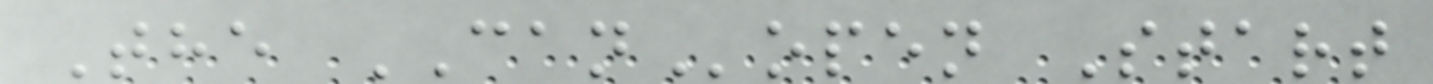The CANopen Start
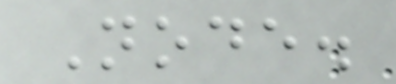Node.
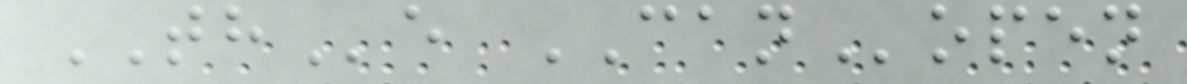THe CANopen
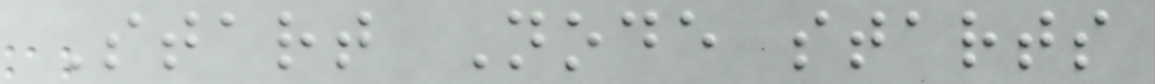Start Node starts
